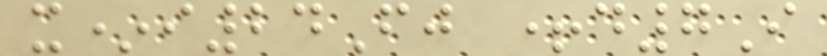x*i24Fj +d7I
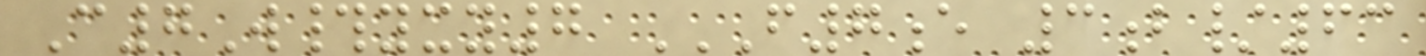C7W#yxy7 F7E 3B/63
